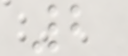2
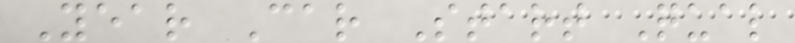Year Car Start Qual
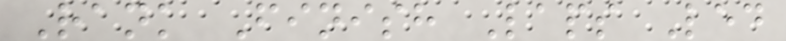Rank Finish Laps Led
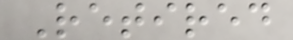Retired
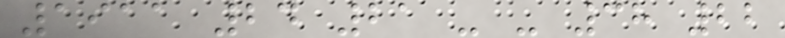1911 24 21 - - 38 22
